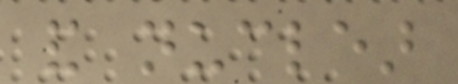and nuclear
